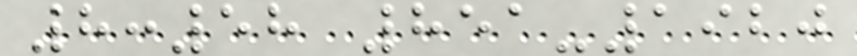8:58 851-1920
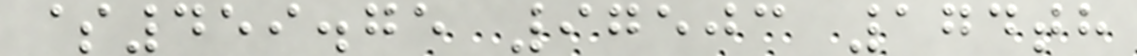$459.75 97503 174th
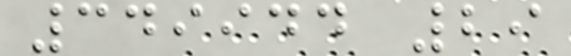349944 29
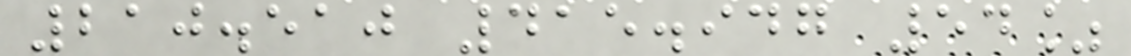210.510 415.947 54%
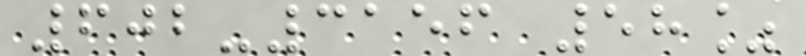602-3156 58%
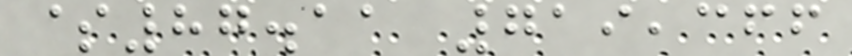$87.11 719,366
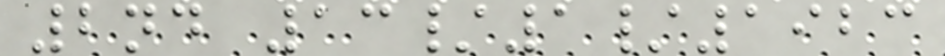2nd 13/1/1923
